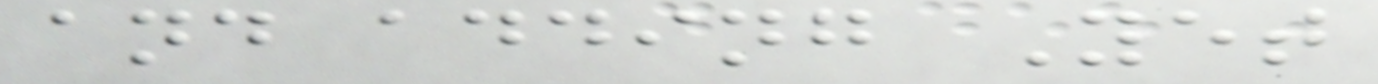and adding Yet
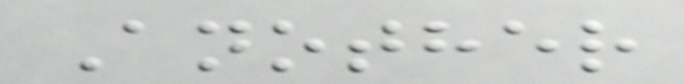Another
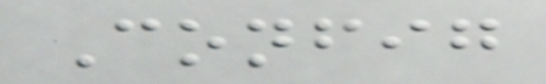Config
